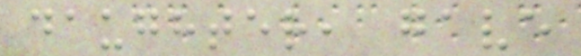daughter, gave
